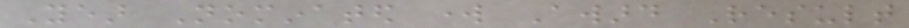Year Nominated work Award Result
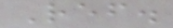Ref.
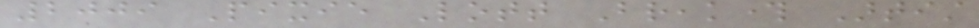2009 Pixie Lott Breakthrough Artist
